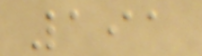191
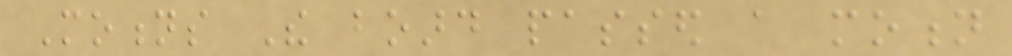Motions The board passed a motion
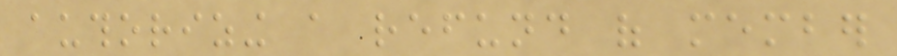authorizing a refund of member
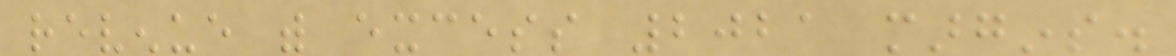revenue with excess 2021 margins.
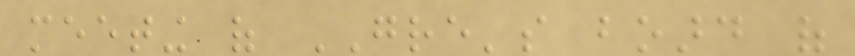meeting of GRE's board of
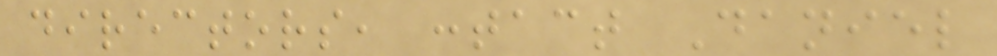directors, contact Daniel
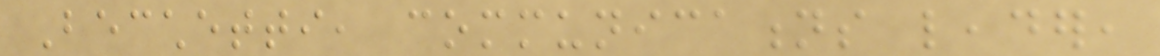Becchetti, communications leader,
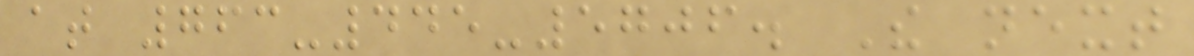at 763-445-5706. The next
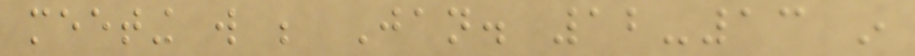meeting will be Jan. 12-13 in
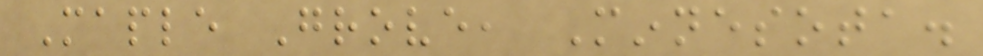Maple Grove, Minnesota.
